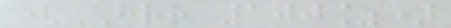(HRR 100%)
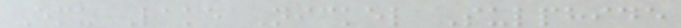Emu Lake Nickel Sulphide
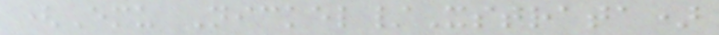(Emu Nickel/Xstrata)
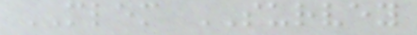MLEM SURVEY
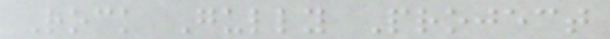Rock Gully Project
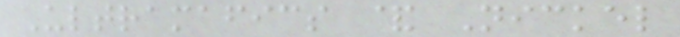Ultramafics & Nickel
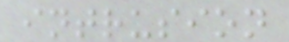intrusion
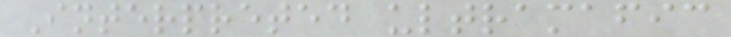Interpreted ultramafic
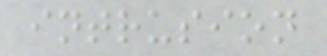intrusion
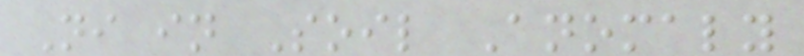Ni in Soil Anomaly
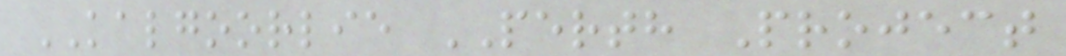KALGOORLIE PERTH Project
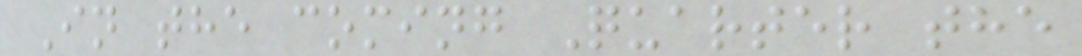In the coming Quarter the
